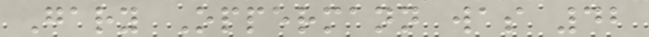Gary Oppermann was 42
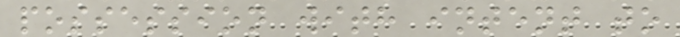possession with intent to
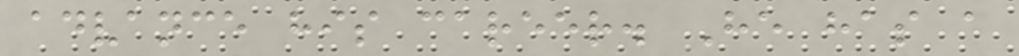advance his career. He has a
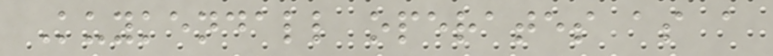Kuykendall operates as a
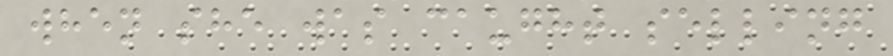when she was caught selling
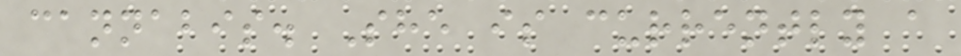cannabis. She is currently a
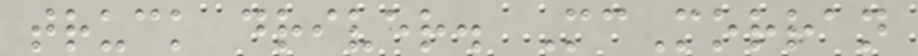truck driver. McMorran
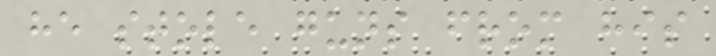he stole guns from his
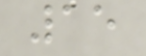15
